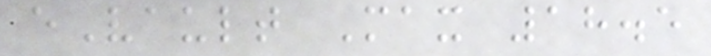eVault Max 18.5
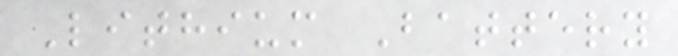Lithium Battery
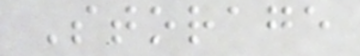Storage
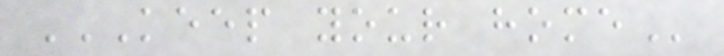KEEP YOUR HOME
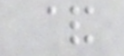&
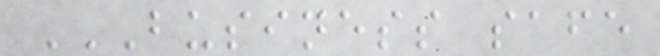BUSINESS SAFE
